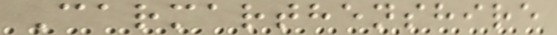Carmarthenshire
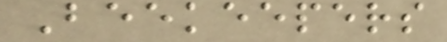Beekeepers
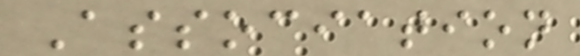Association
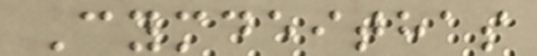Cymdeithas
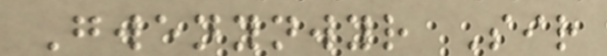Gwenynwyr Sir
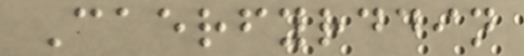Caerfyrddin
